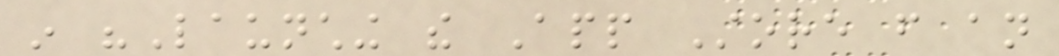in "Launching the App Store from an
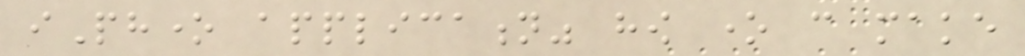iPhone application" how one can make
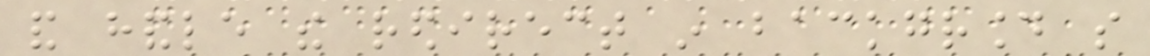and handle the redirect in background so
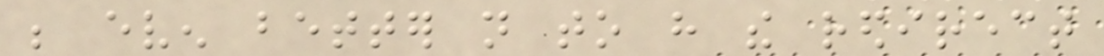be even better not to have the redirect
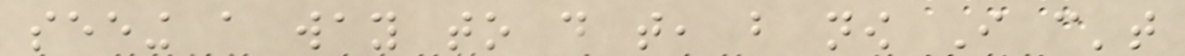seeing a way to do that, but now I can't
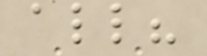all?
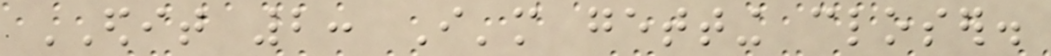EDIT 2: I'm getting closer.
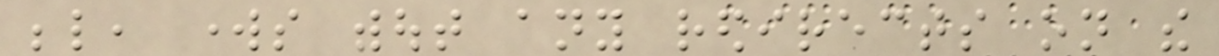below, works without any redirects on the
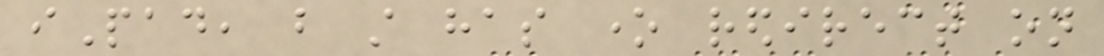iPad, but still has one redirect on
